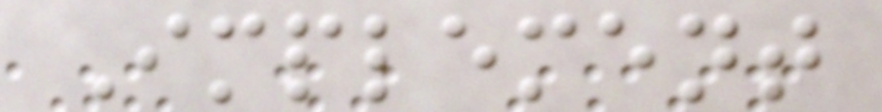Implement
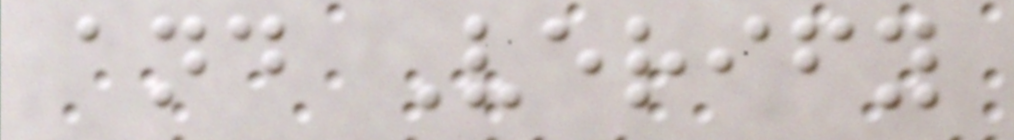and Verify
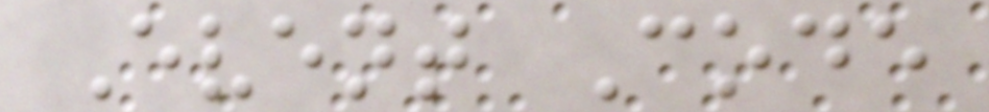Event Code
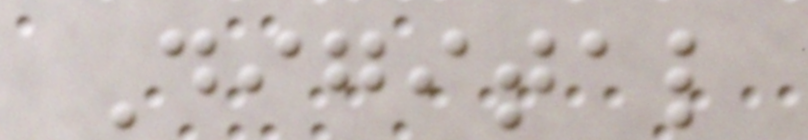Digital
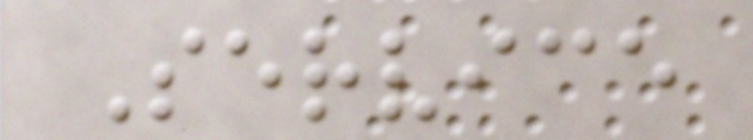Service
